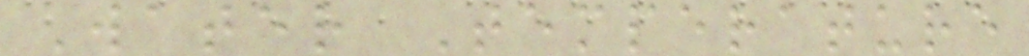Water Temperature
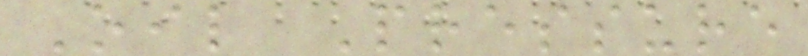Oil Pressure
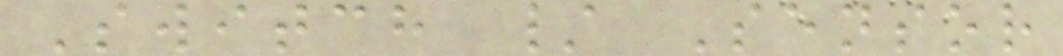Switch / Sensor
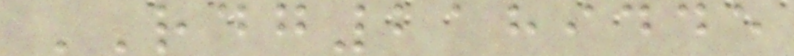RDG2189445
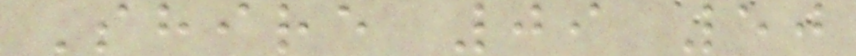Shire 09 50
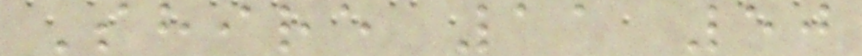Shire 11 50
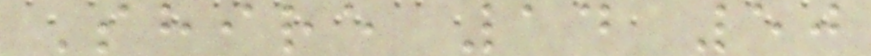Shire 14 50
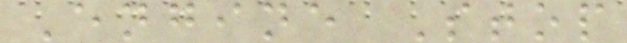Engine Stop
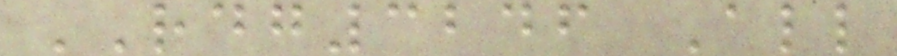RDG3246 All
